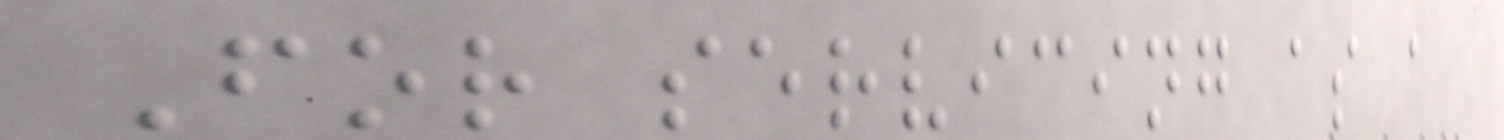For servicing as a
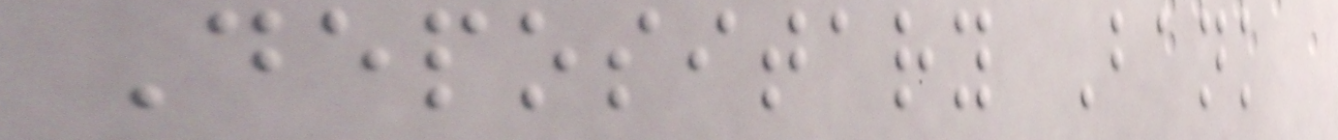Depositary Bank
